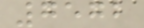7572
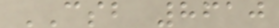CSB 8610
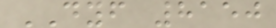DYF 8150
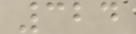324
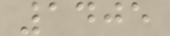1405
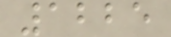1225
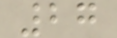27
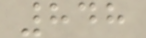848
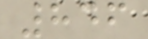846
